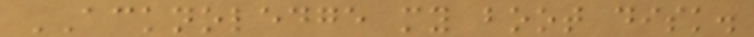ACKNOLEDGE my boot disk.
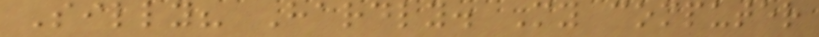Silly? Hardly. My computer
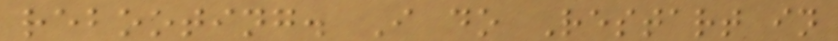rebooting. I do Restart in
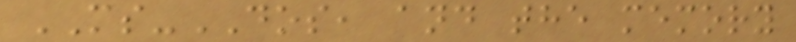MS-DOS, and the memory
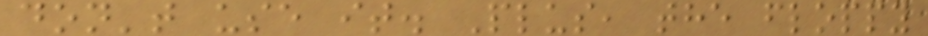don't use it. Plus, the floppy
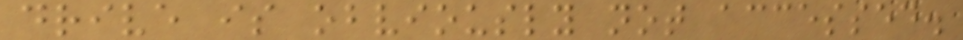drive is obviously not accessed.
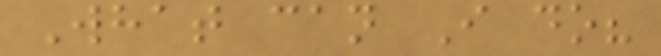What can I do?
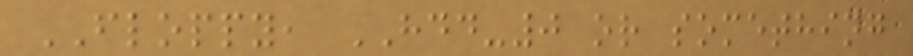FLOPPY, HDD-0 or something
